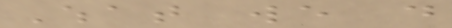What we do
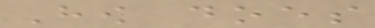How does
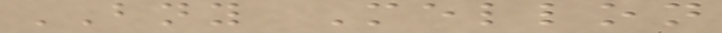BNY Mellon
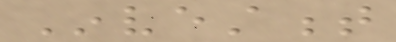Investment
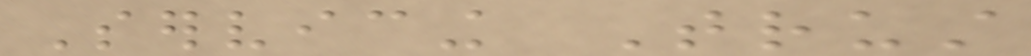Servicing Trust
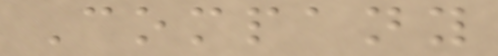Company
